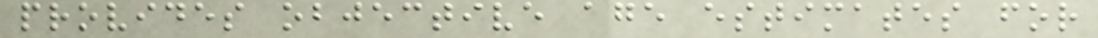provides objective age estimates for
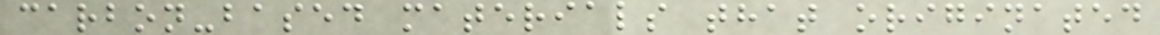carbon-based materials that originated
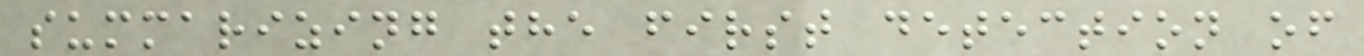summarizing the first detection of
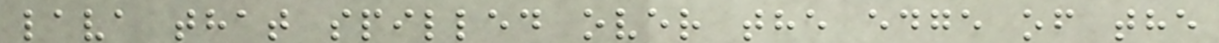lava that spilled over the edge of the
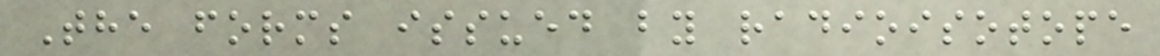The forms issued by radioisotope
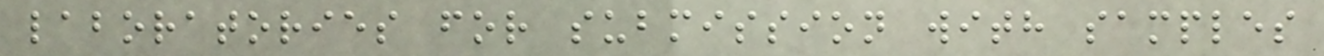laboratories for submission with samples
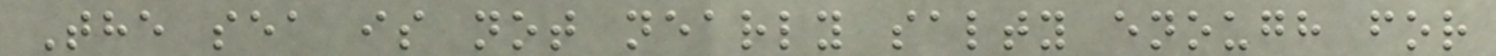The sea is not nearly salty enough for
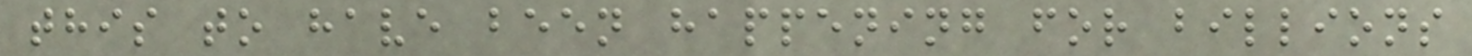this to have been happening for billions
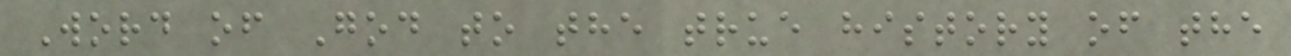Word of God to the true history of the
